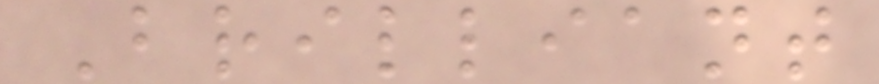Brilliant
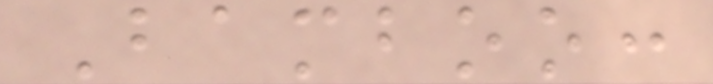Bamboo:
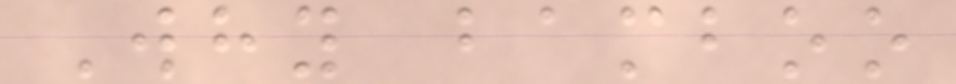Why bamboo
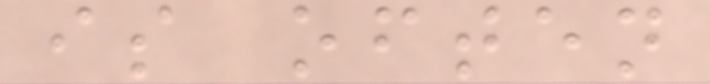is often
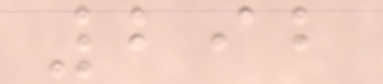292
